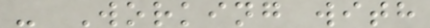- Working with
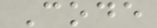Code
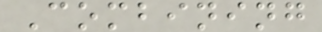Combining
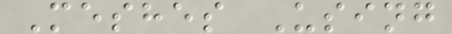Meshes Using
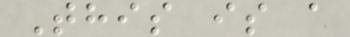This is a
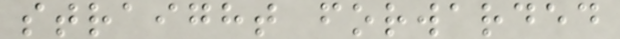straight forwarded
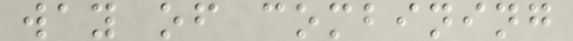way of combining
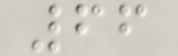66
